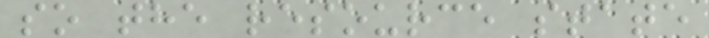so the resource state
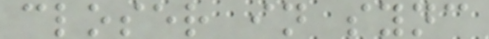closer in sync
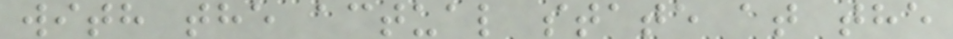with the actual state at the
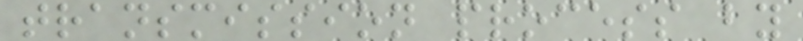transmission process by
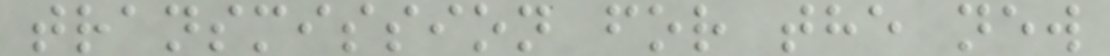transmission for the new
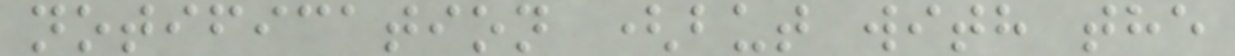notification (but with the
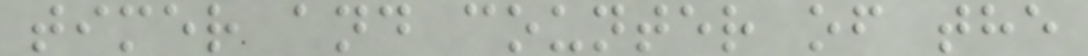timer and counter of the
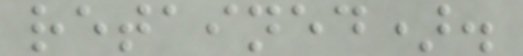retained).
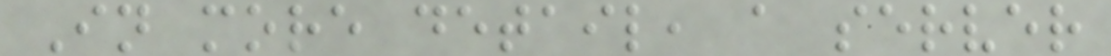In more detail, a server
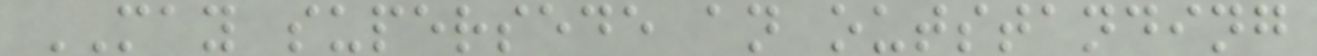MAY supersede an outstanding
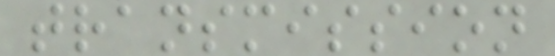transmission
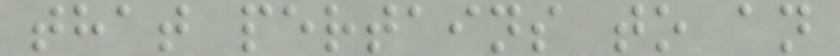that pertains to an
